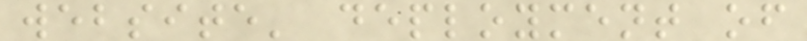website' deployment of
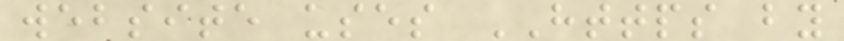website uses HTTPS by
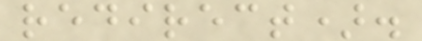redirect).
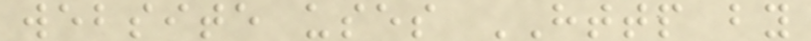website uses HTTP by
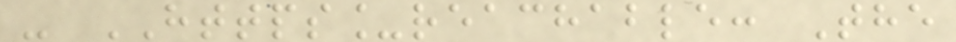- HTTPS_reachable: The
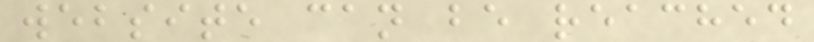website can be reached
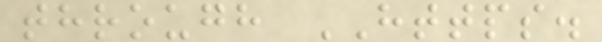through HTTPS.
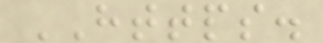HTTPS.
